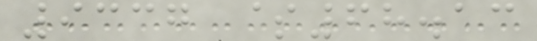9337 $68.13
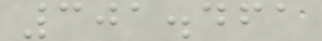301.461
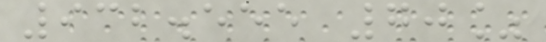932.555 70%
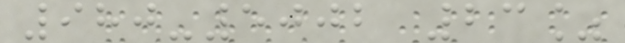980-5002 23%
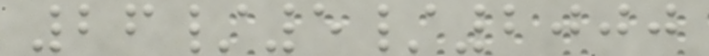26/5/2000
